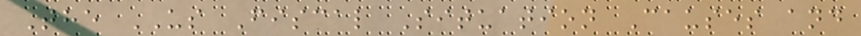The US Fiscal Situation Causes and
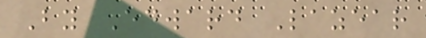By Edward Lazear
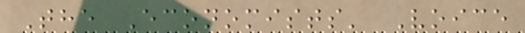The Economists' Voice
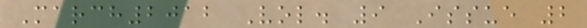March2012 Vol. 9 Issue 2
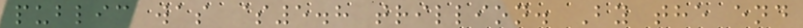public was $5.8 trillion. By the end
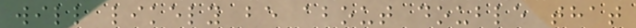will likely be about double that
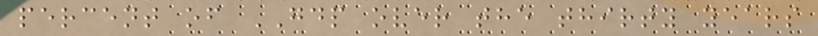percent of GDP over the thirty years
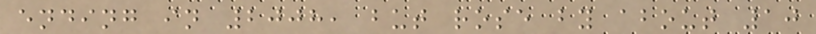ending in 2008, but rose by about 10
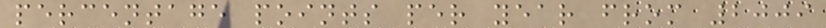percentage points per year from 2009
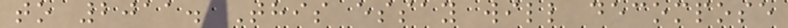to 2011. This essay will decompose
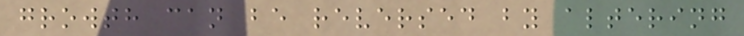growth can be reversed by altering
